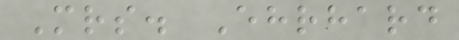Mrs. Ehrhard
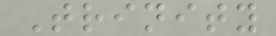Trinity
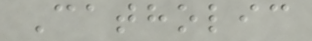Catholic
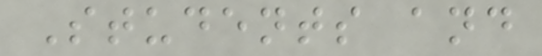Students and
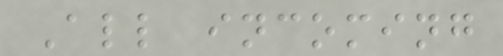All incoming
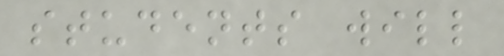students will
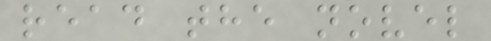read the novel
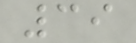39
